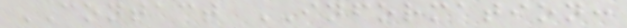CONTACT INFORMATION:
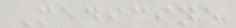Medicine
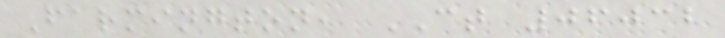Farmington, CT 06032
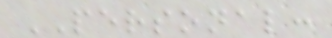PERSONAL:
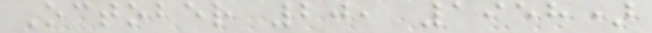October 20, 1958)
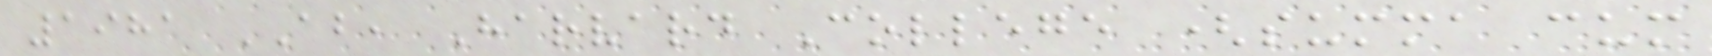1981 AB, Harvard College (summa cum
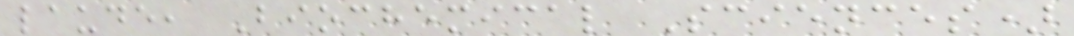laude, Biochemical Sciences)
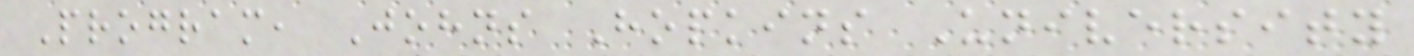Program, Johns Hopkins University
